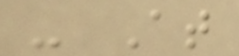- At
